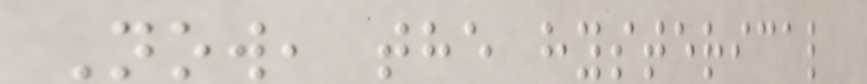Now, the hysterical
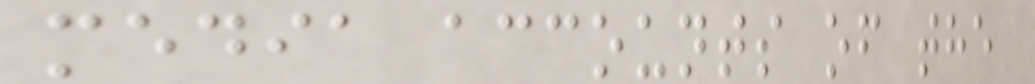media accounts of the
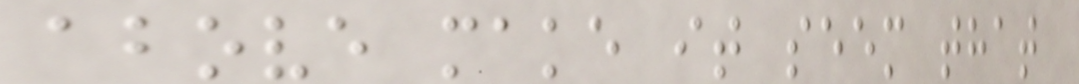above make it seem that
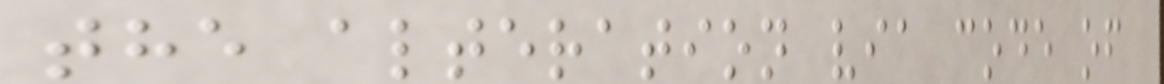the alteration via code of
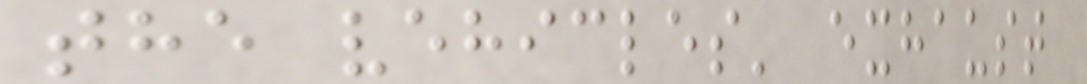the vehicles' exhaust
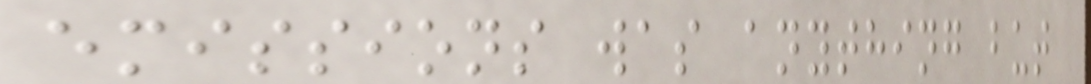emissions was anything but
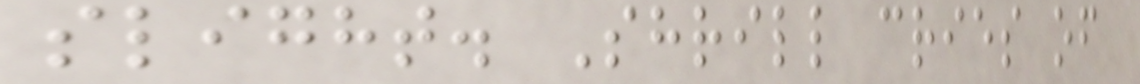slight. Shrill cries of
